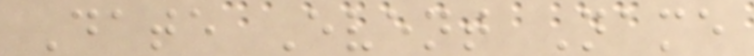Date Event Name
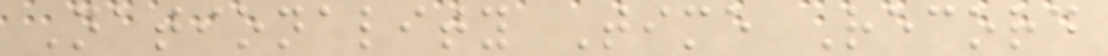Nationality Time Record
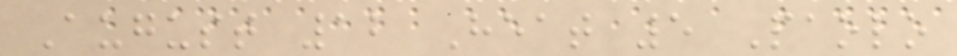August 12 Heat 5 Paolo
